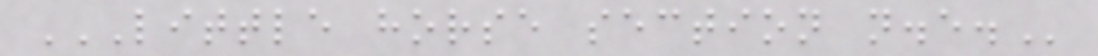LITTLE HORSE SECTION N.E.
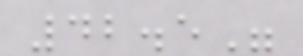42.5"
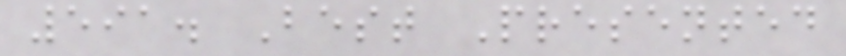591. Best Presented
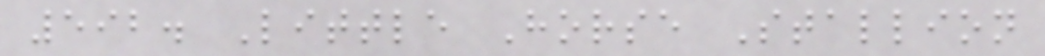592. Little Horse Stallion
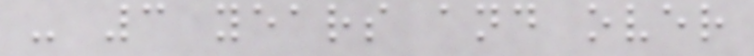- 3 years and over
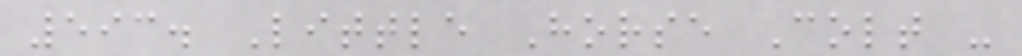593. Little Horse Colt -
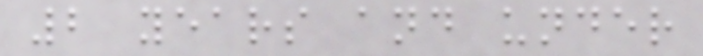2 years and under
